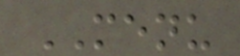MENU
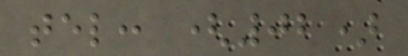tel: (02)
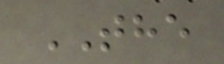THE
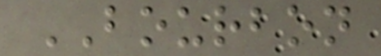BOURBON
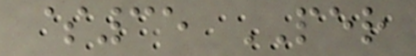$35 PER
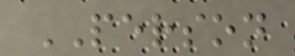PERSON
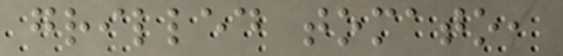grilled tomato,
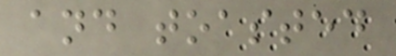and toasted
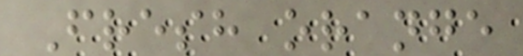Fresh orange
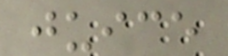juice
